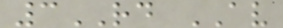3RD AV
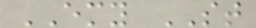EMY ST
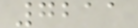7211
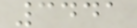3441
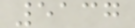5137
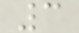3
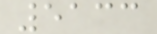5133
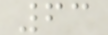63
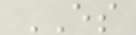ES
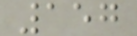157
